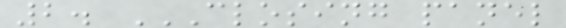2. CLOSING PANEL
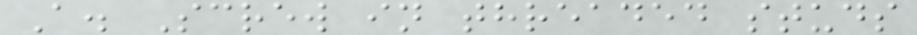A. Screw in threaded studs
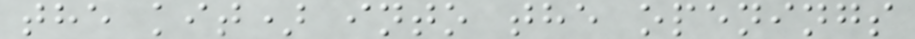the kit) into the openings
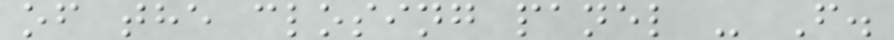of the closing panel - F.
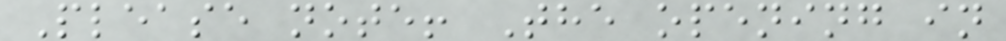Please note! The opening in
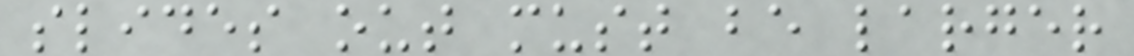slides out must be larger
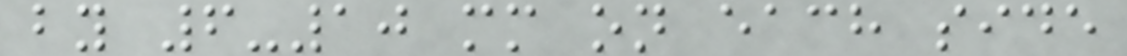by 6-10 mm on each side
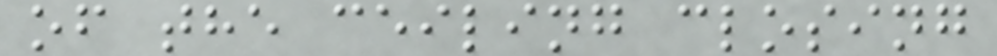of the ceiling closing
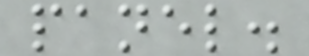panel.
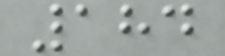184
